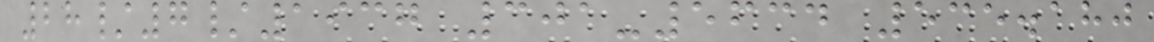28/7/1937 301-5634 535.180
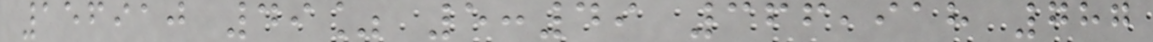156910 49% 5:49 366,918 787
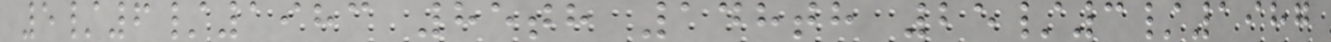5/6/1983 85th 148th 25/3/1987
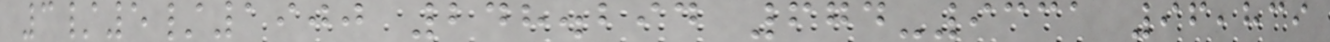3/5/1900 248.294 674-9331 96,839
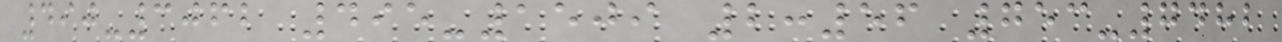490-3062 495-1509 2:56 753-7482
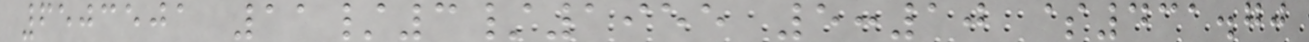6503501 11/3/1955 5:10 $431.70
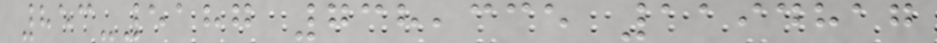853-5187 738,335 1194817
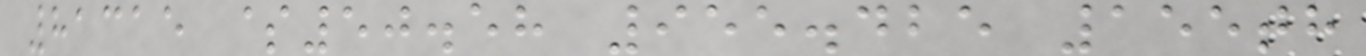81315 $50.58 955.425 155th
